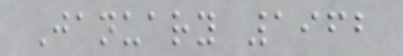January 1962
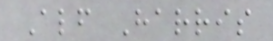Alf Harris
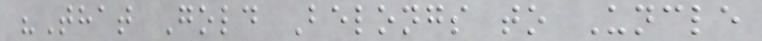"That Gold Belongs to Uncle
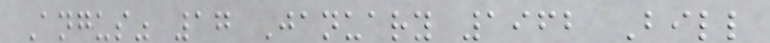Angus" 17 January 1962 Bill
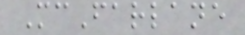McFarlane
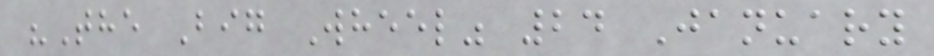"The Big Wheel" 24 January
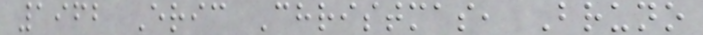1962 Eric Christmas, Bruno
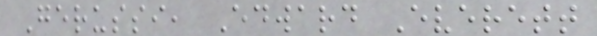Gerussi, Edward Everett
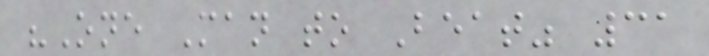"One Man to Beat" 31
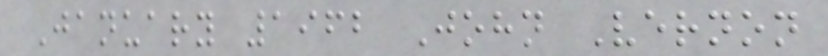January 1962 John Vernon
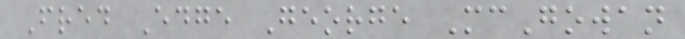Fred Edge George McGowan
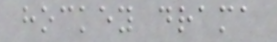hockey drama
